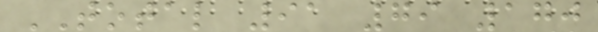TOTAL 91 79 170
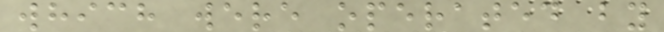which were operated by
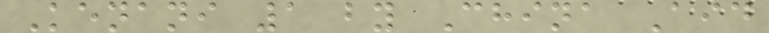Kenani 1 by China Aid
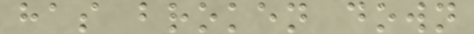has broken down
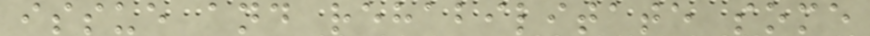issue and rehabilitate some
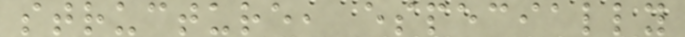structure, especially
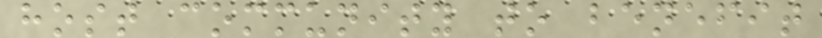host community to benefit
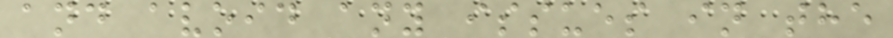and avoid any issues in the
